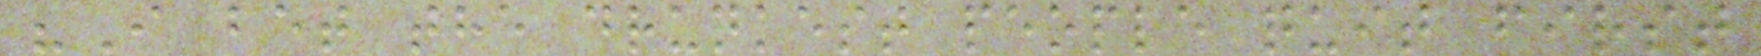"I bet the drunkest people quit first
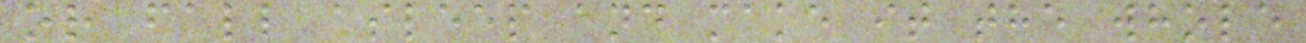or fall asleep and make it the whole
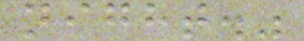night."
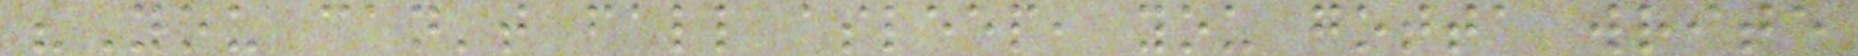"You can't fall asleep, you gotta write
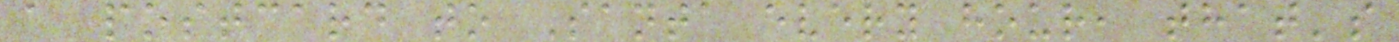a postcard to Santa every hour, that's
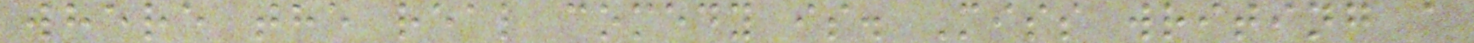where the real comedy is. Miss writing a
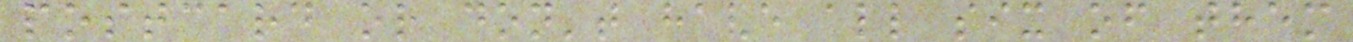postcard or don't have all six of them
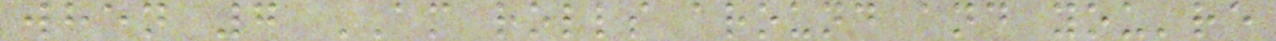when 7 AM rolls around and you're
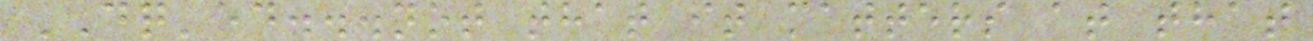DQ'ed...not that it matters at that
